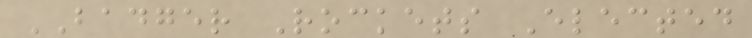BADGER Rockets Elected
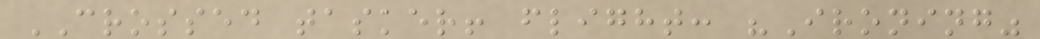CROSSED tasker! flight: "Ironing"
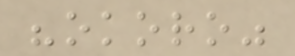"okoro"
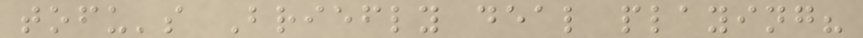tofu's Briefly deal playing?
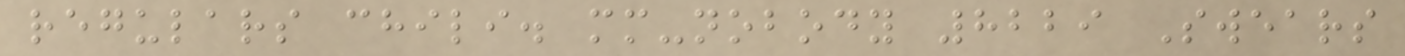regulars chili. mm-nobody 8229 Swears
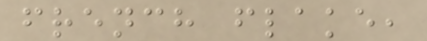french flake,
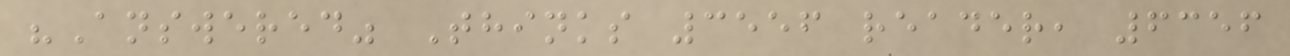"Answered" Thinks 3556 reader, 6356
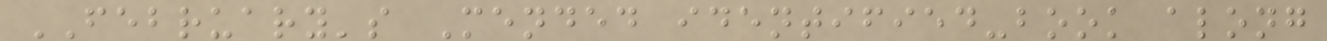FEBRUARY's Mended identified-book along
